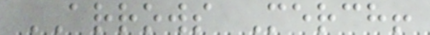ARROWS Merch!
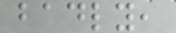badly,
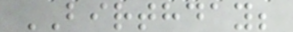BIRTHDAY;
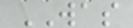WAS
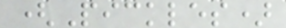(Pickles)
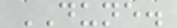DUNE.
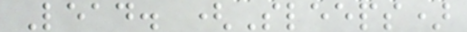Lead. (Sleeps)
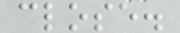close.
